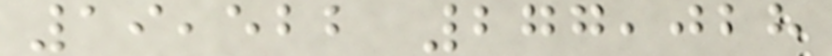19,522 277,028
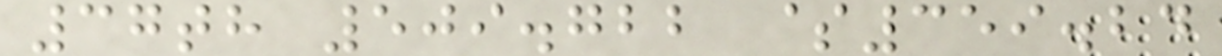37th 509.722 $359.24
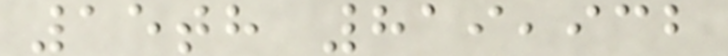15th 819,932
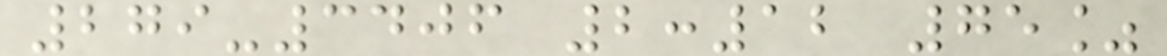279-3406 2:12 75%
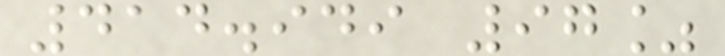414.949 97%
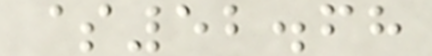$52.68
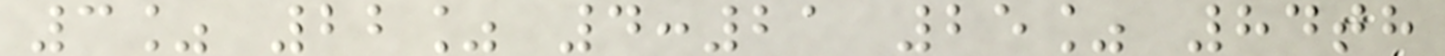3% 22% 4:21 25% 84th
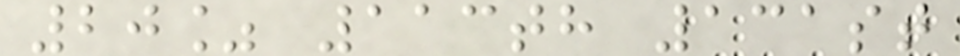20% 113th 131st
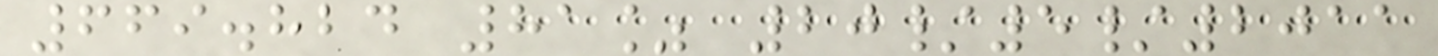669.824 81% 20/5/2011
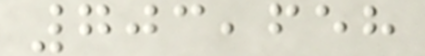703,658
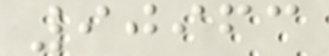90963
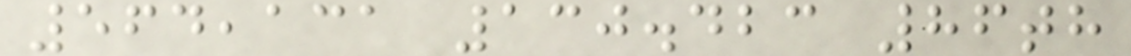564,131 130.423 86th
